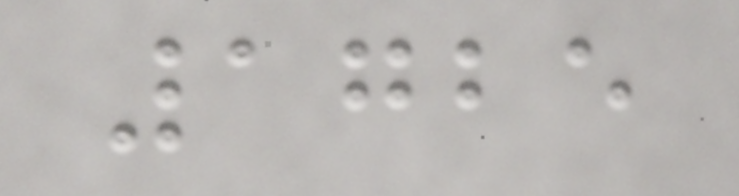1725
